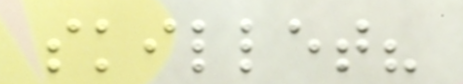skillet?
